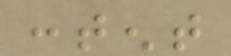content
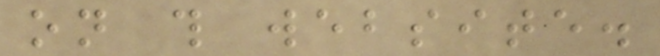on this website.
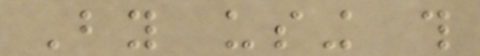By using this
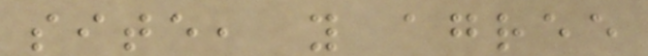site, you agree
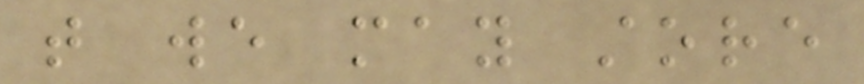that we may store
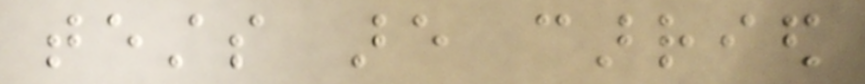tests are carried
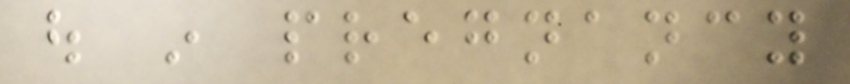out in pregnancy
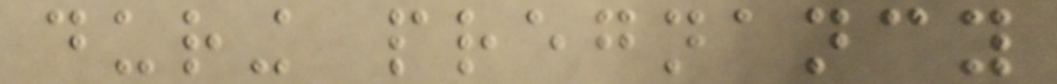during pregnancy
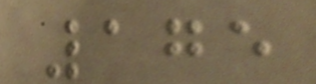175
